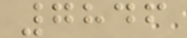7846
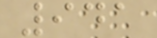941
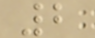2
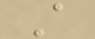A
